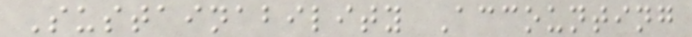Sustainability Accounting
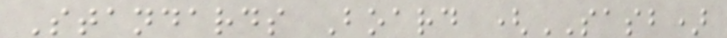Standards Board (SASB)
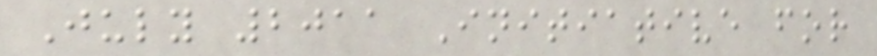July 2011 Initiative for
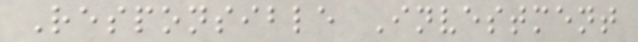Responsible Investment
